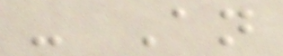- An
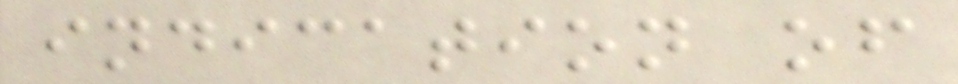indication of
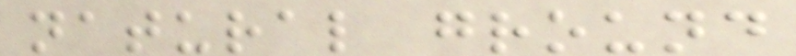natural ground
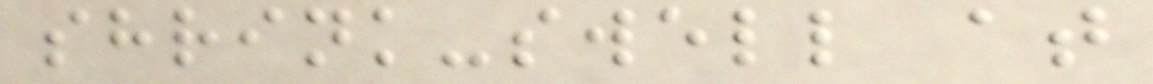shrink-swell at
